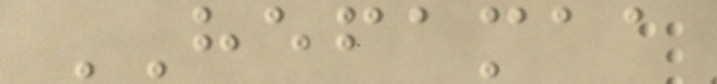HEFAMAA
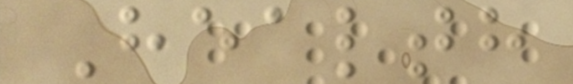Health
